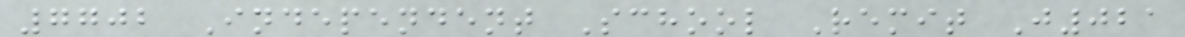7702 Independent School Remit J021
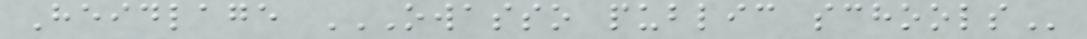Heidlage OWASSO PUBLIC SCHOOLS
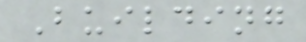Building
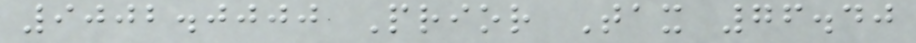9002.0000 Prior Tax 76.40
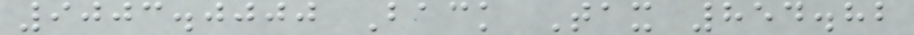9003.0000 Back Tax 854.82
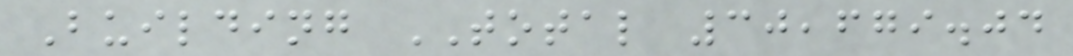Building TOTAL 30,679.04
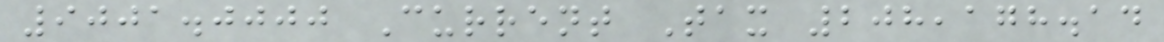9001.0000 Current Tax 208,178.14
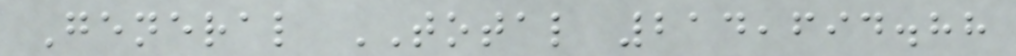General TOTAL 214,694.88
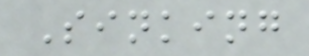Sinking
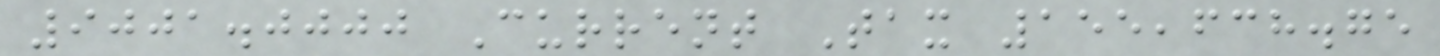9001.0000 Current Tax 155,638.75
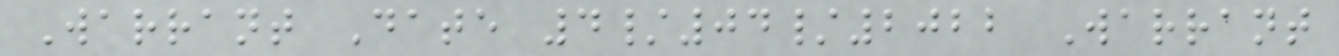Warrant Date 4/04/2022 Warrant
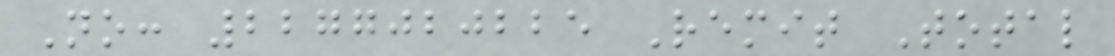No: 2277020225 Remit Total
